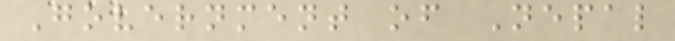Government of Nepal
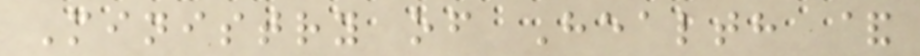Ministry of Health &
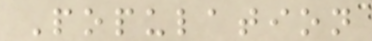Population
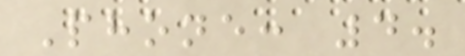Phone: 4.
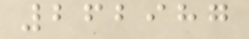262987
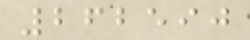262590
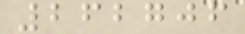262706
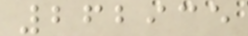262935
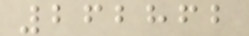262862
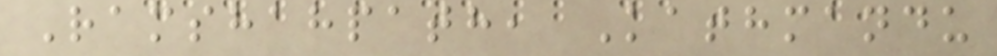Ramshahpath, Kathmandu
